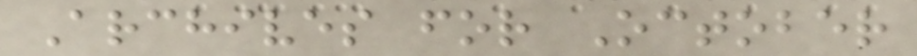Archives for October
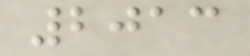2013
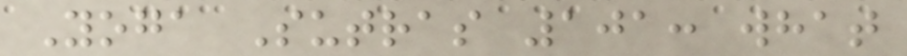Yoga Sutras 101: what
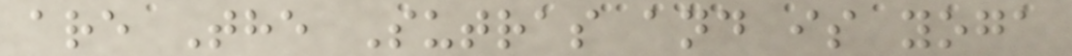are The Sutras and is yoga
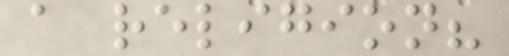a religion?
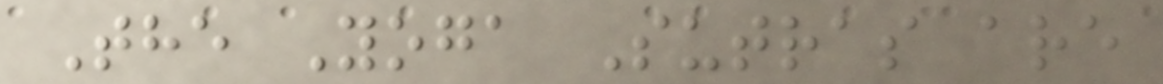The Yoga Sutras are
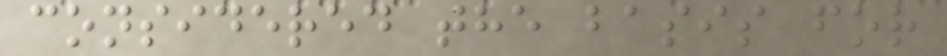considered the basis for
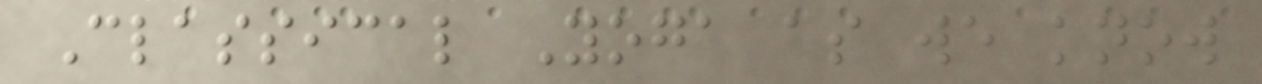Classical Yoga as we know
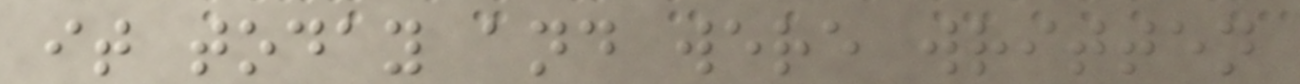it today and were written
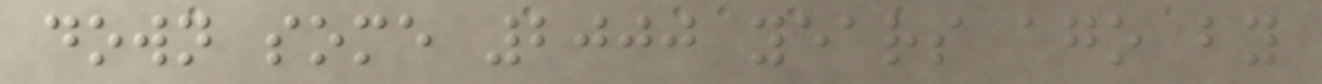down some 2000 years ago by
